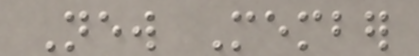New Member
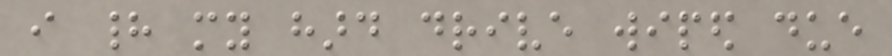i had my hard drive wiped due
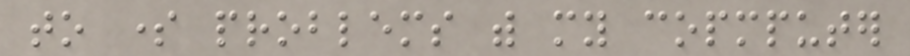to some problems with my copmputer
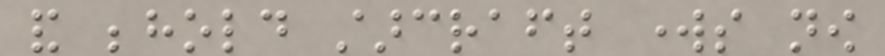and behold starcraft works now
